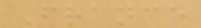France
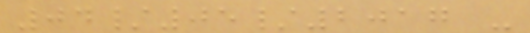04/05/2017 -
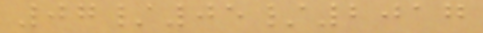07/05/2017
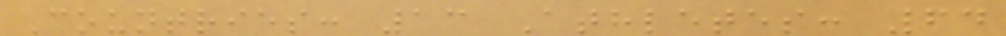Countries: 13 Athletes: 64
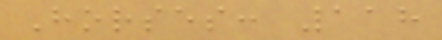Horses: 118
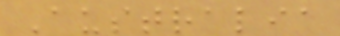Australia
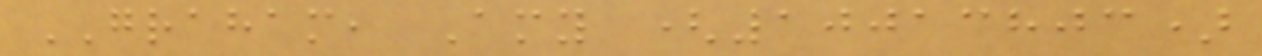GRAHAM, Amy (10013803)
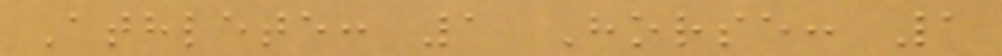Athlete: 1 Horse: 1
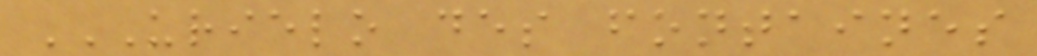URIELO DES FONTAINES
